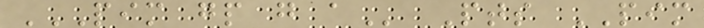PIM GP G A Pts PIM
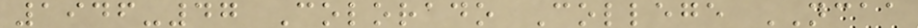1946-47 Colorado College NCAA
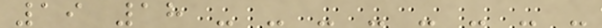19 18 - - - - - - - -
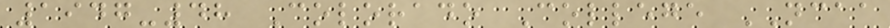1947-48 Colorado College NCAA
